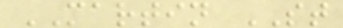MARTIN ST
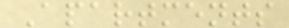Apartments
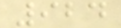924
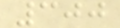300
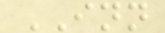INN
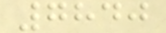7840
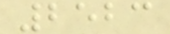2523
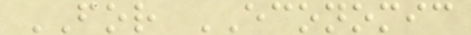FOR ECONOMIC
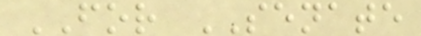FOR SENATE
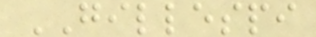GILLESPI
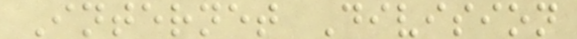Internet Division
